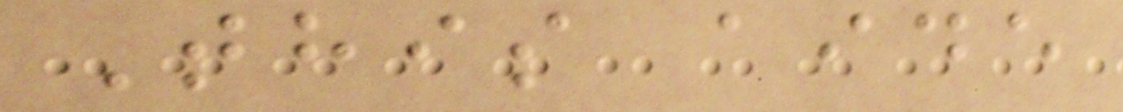This aide
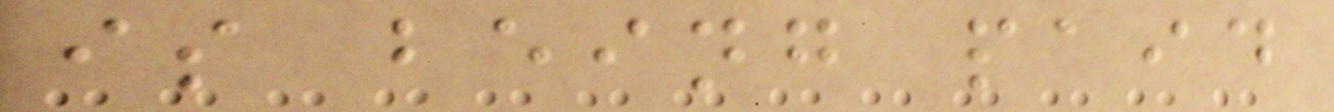is being paid
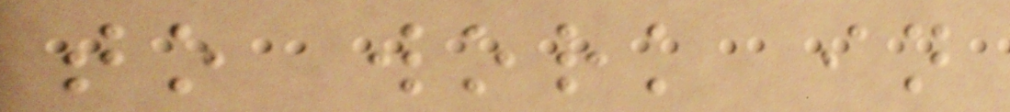to work in
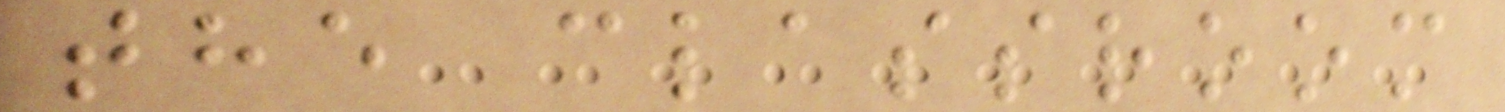the classroom
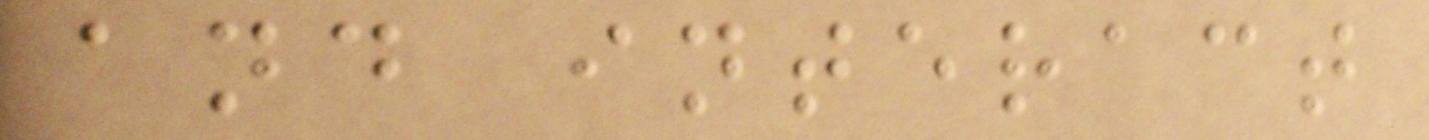and interact
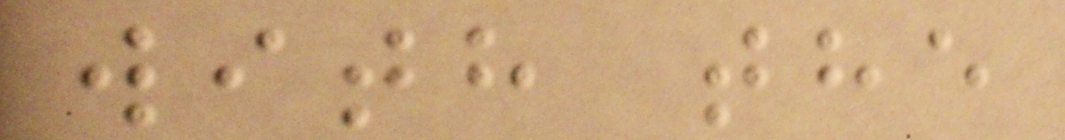with the
